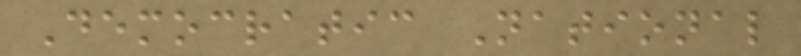Democratic National
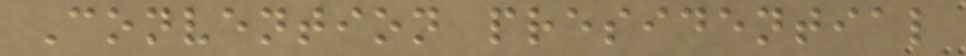Convention presidential
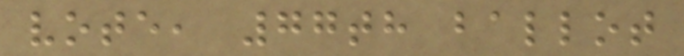vote, 77th ballot
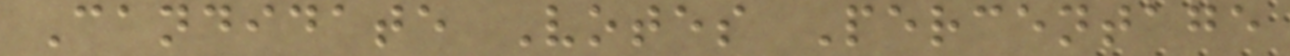Candidate Votes Percentage
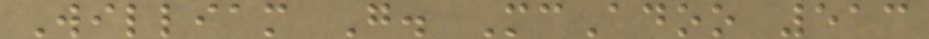William G. McAdoo 513
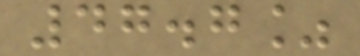47.7%
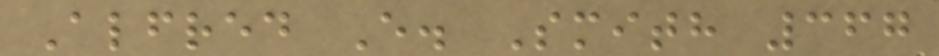Alfred E. Smith 367
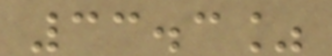33.3%
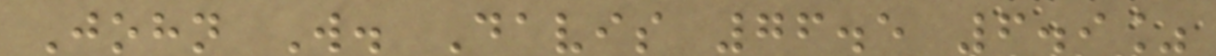John W. Davis 76.5 6.9%
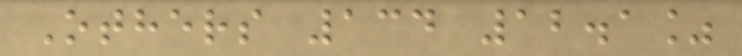Others 134 12.1%
